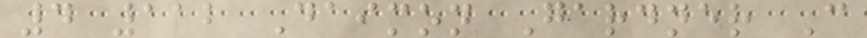4 112 Daimon Gardner C
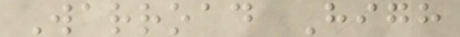Warroad High
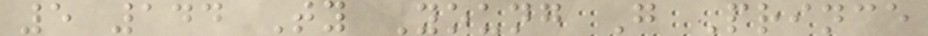5 144 Ty Young G Prince
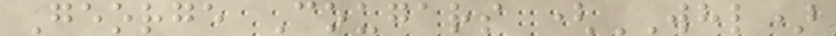George Cougars (WHL)
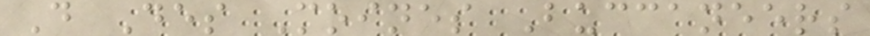D Des Moines Buccaneers
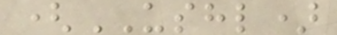(USHL)
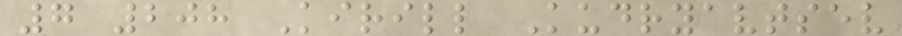7 208 Kirill Kudryavtsev
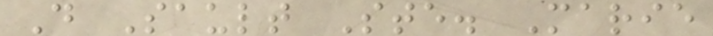D Sault Ste. Marie
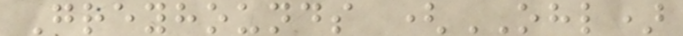Greyhounds (OHL)
